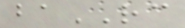baRC
